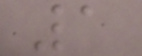1
